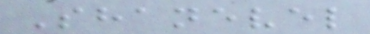Shanevel
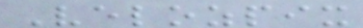Velozpix
